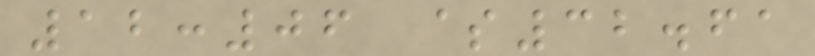12:06 $32.61
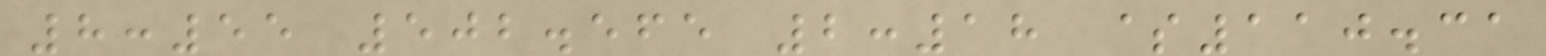8:55 502.565 2:18 $110.31
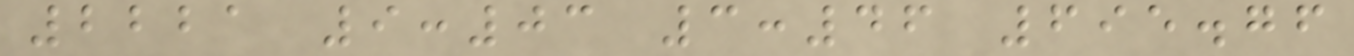2221 9:03 3:46 695.76
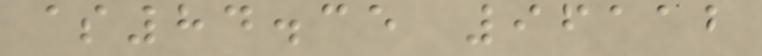$84.35 96112
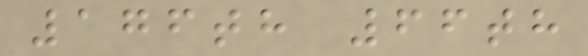176th 66th
